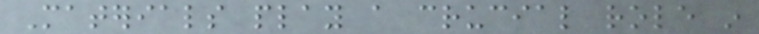Materials play a crucial role in
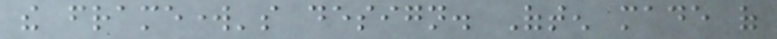the framework's design. Often made of
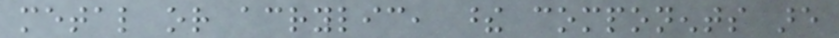metal or acrylic, these components are
